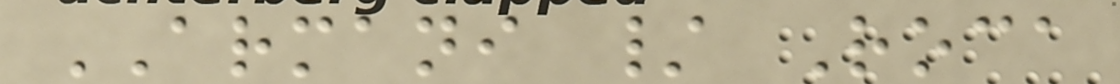ARMANI / Roca
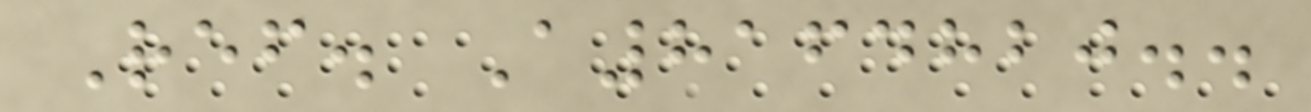Ref. A8164820..
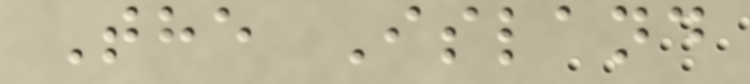The Island
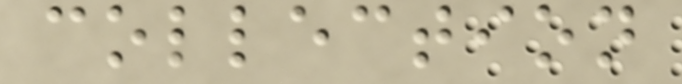collection
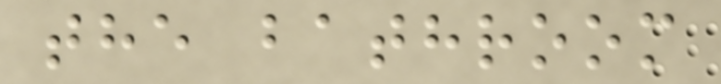the bathroom
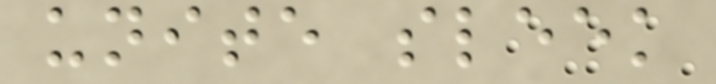unite sleek
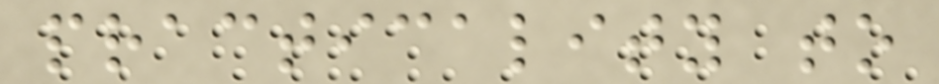practicality to
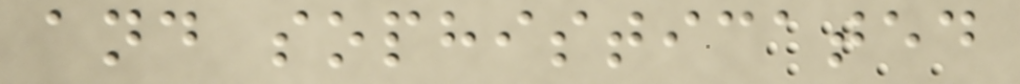and sophisticated
